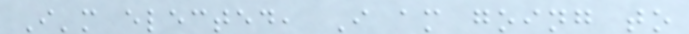I'm elected, I am going to
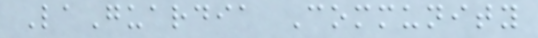LaGuardia Community
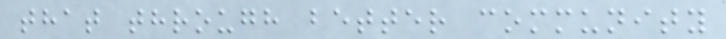that through better community
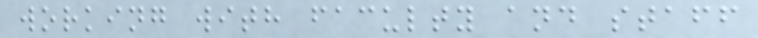working with faculty and staff
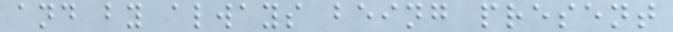and by always being present
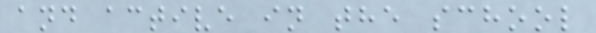and active in the school
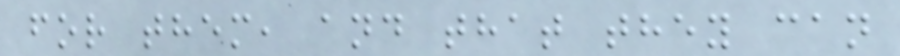for them, and that they can
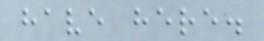have here.
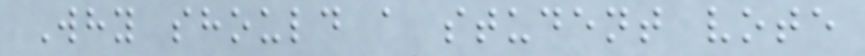Why should a student vote
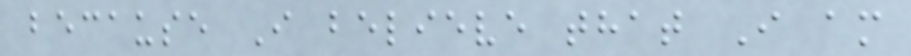because I believe that I am
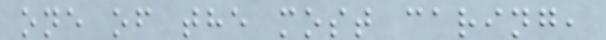one of the most caring,
